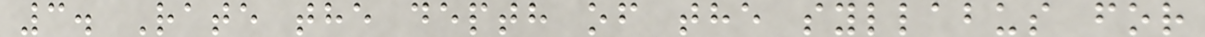3. Rate the depth of the syllabus for
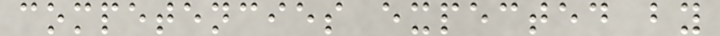competencies expected by
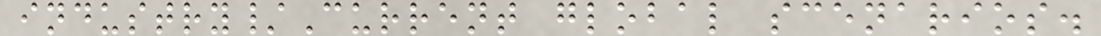industry/Current global scenarios.
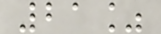21%
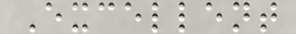Excellent
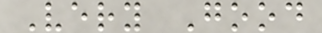Very Good
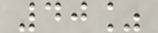40%
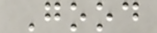Good
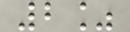2%
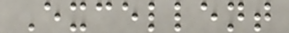Excellent
